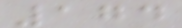174
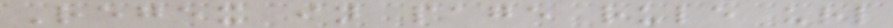Regex in page rule url
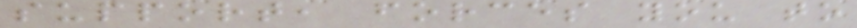support, forces you to
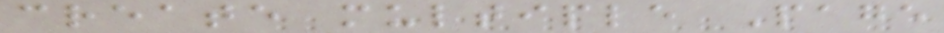create multiple Page
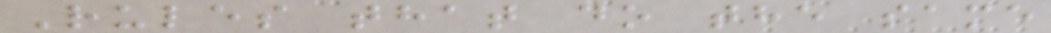Rules that do the same
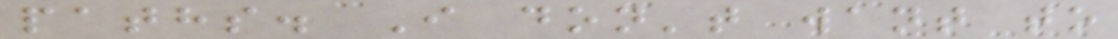paths. I don't want to
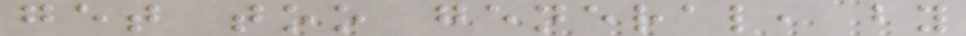get too general, by
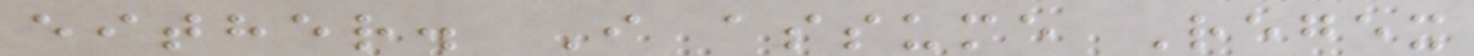either. I assume Regex
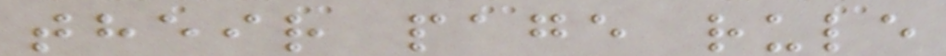their page rule
